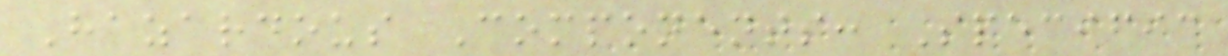Hazardous Components: Specific
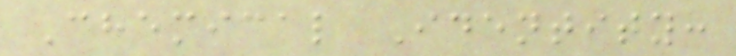Chemical Identity:
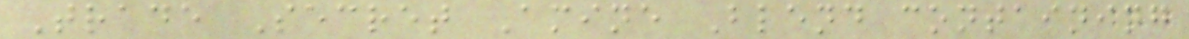Trade Secret Amine Blend containing
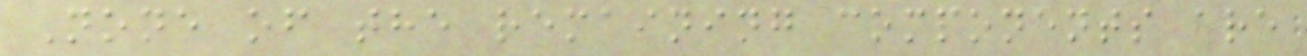None of the remaining components are
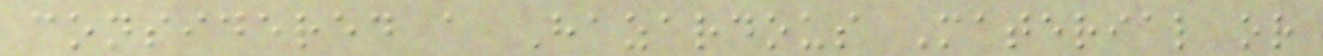considered a Hazardous Material or
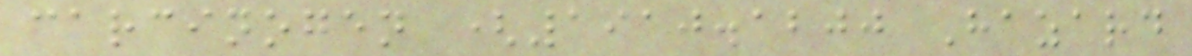carcinogen (1910.1200 Hazard
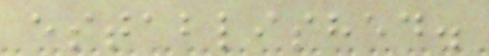established.
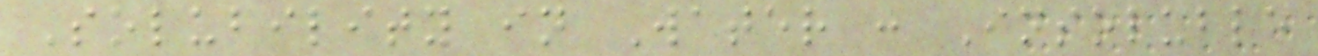Solubility in Water : Insoluble
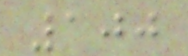100
